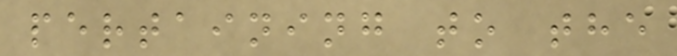pertaining to the
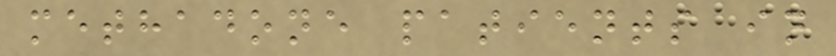methadone patients in
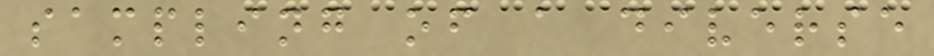sampling of a diverse
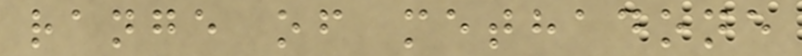range of methadone
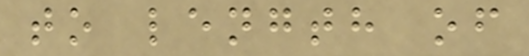to length of
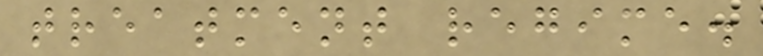treatment regime.
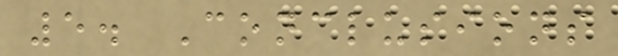5. Conclusions
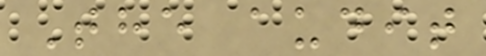The audit
